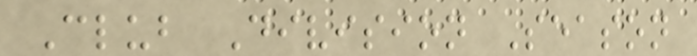Club Division Season
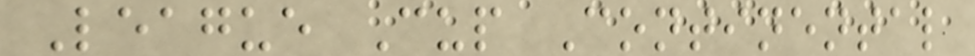League Cup Continental
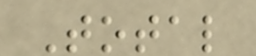Total
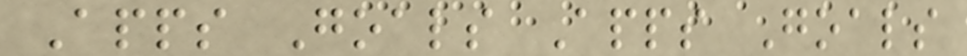Apps Goals Apps Goals
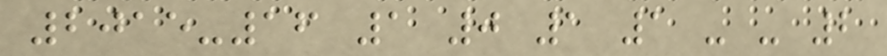2015-16 1 0 1 1 - - 2
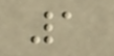1
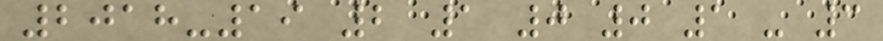2018-19 2 1 0 0 1 - 3
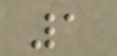1
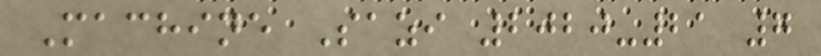Machine Sazi 2020-21 7
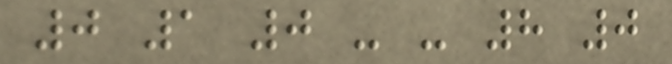0 1 0 - - 8 0
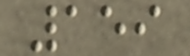159
